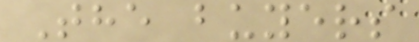The buyers
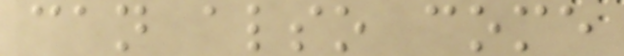can also come
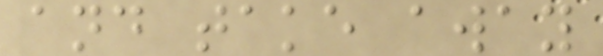and take away
